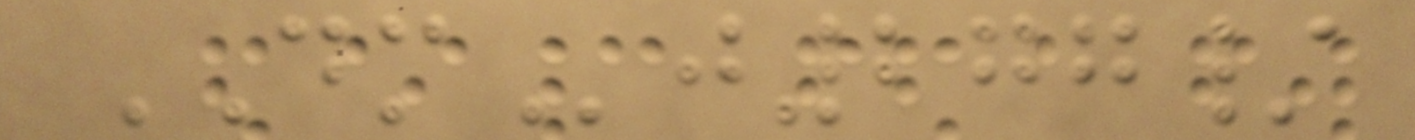DMj277/
